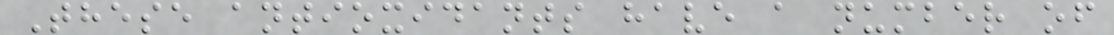These antioxidants have a number of
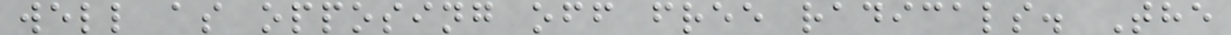well as opposing off free radicals. The
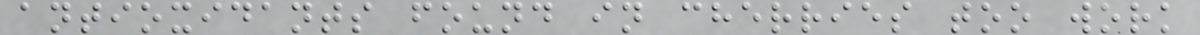antioxidants found in cherries too work
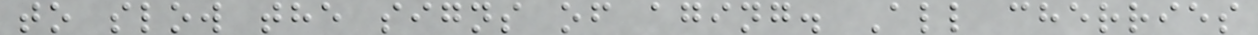to slow the signs of aging. All cherries
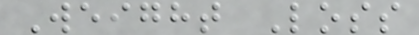Weight Loss
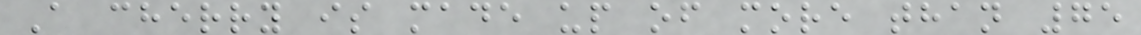A cherry is made up of more than 75
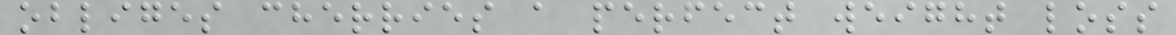obliges cherries a perfect weight loss
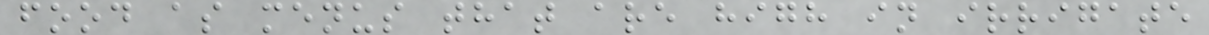food as menus that are high in irrigate
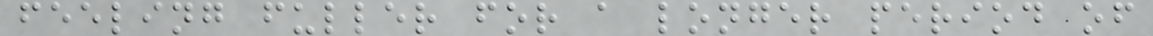feeling fuller for a longer period of
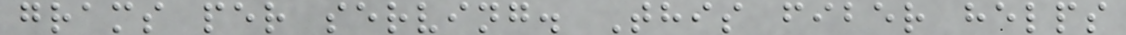grams per serving. This fiber helps
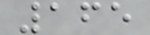165
